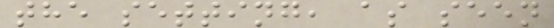the setting, as seen
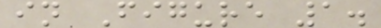in Figure 1.
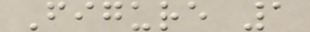Figure 1
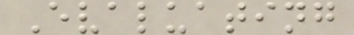Evaluating
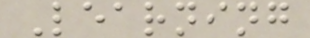Learning
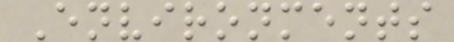Environments
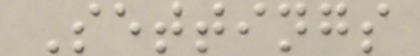Settings
